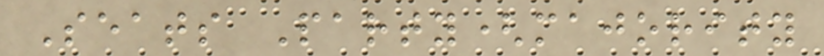Seats Party(majority
